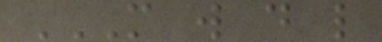M W D L
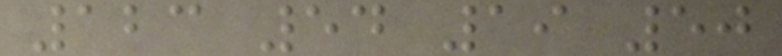123 54 19 50
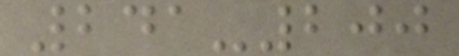241-200
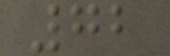72
